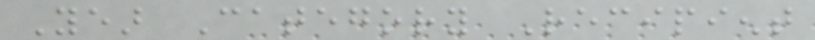Year Category Recipient
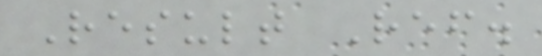Result Ref.
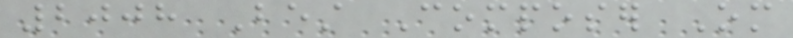2008 Best Composer Om
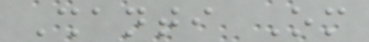Shanti Om
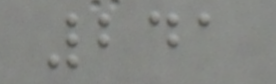241
